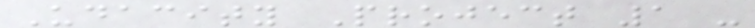Udacity Project 1 -
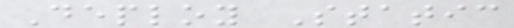Deploy Static
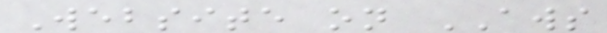Website on AWS
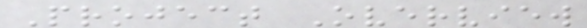Project Overview
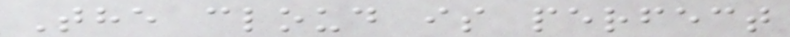The cloud is perfect
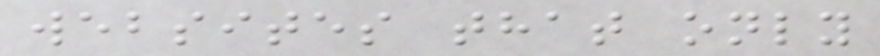websites that only
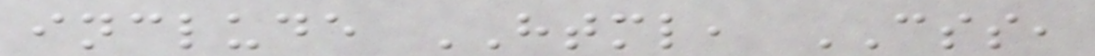include HTML, CSS,
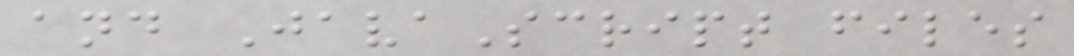and JavaScript files
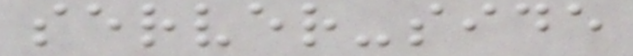server-side
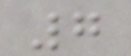7
